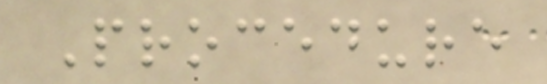Procedure
